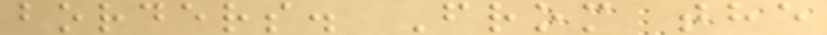borders. From the
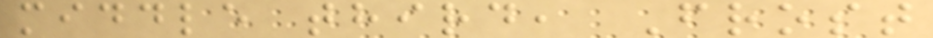middle third, Frost
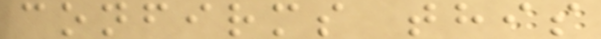confirms this
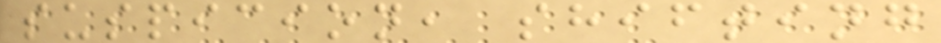suspicion, shifting
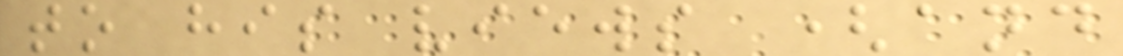to his views (and
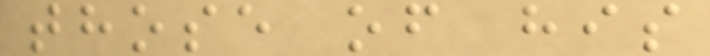those of his
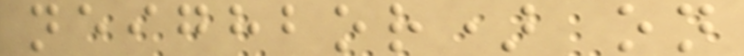neighbor) on
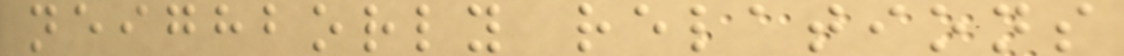neighborly relations
